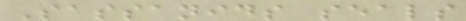Sassanids seals
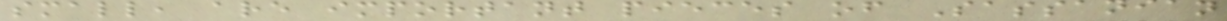small, are important pieces of Sassanian
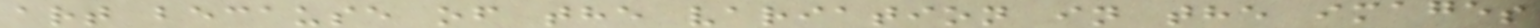art because of the variation in the images
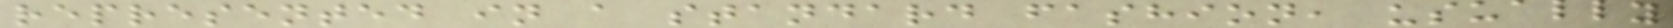represented in a standard fashion, usually
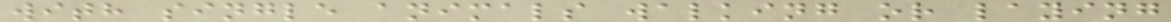with single animals walking or laying
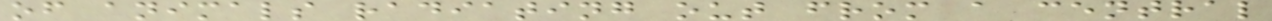of animals radiating out from a central
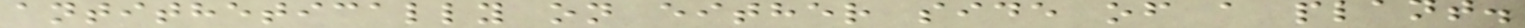antithetically on either side of a plant.
